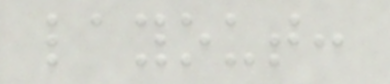layout:
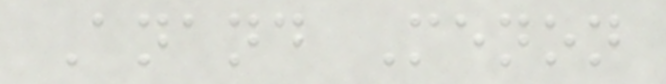Anand Menon
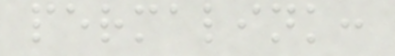permalink:
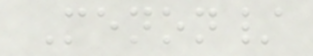Menon/
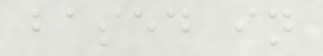based in
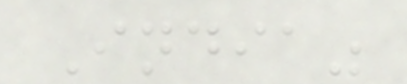India"
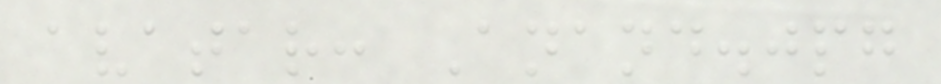avatar: Anand.jpg
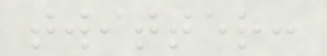twitter:
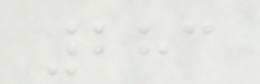283
